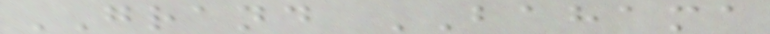GRAND BAHAMA
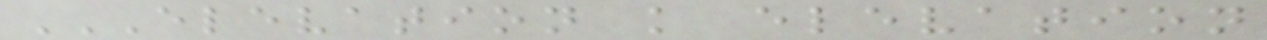ELEVATION K ELEVATION
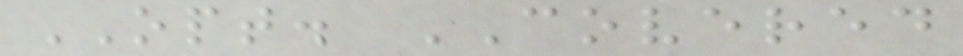OPT. COVERED
